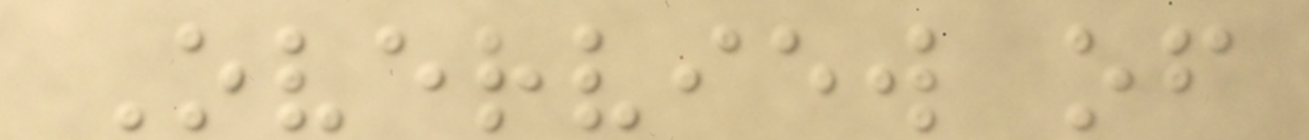Overview of
